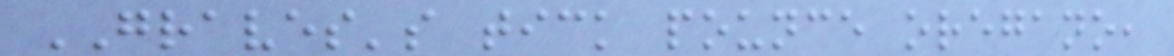GRAVES's tick pounce oregano,
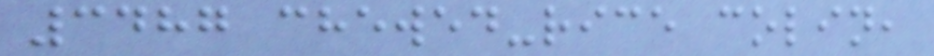3487 chewed-rice colin,
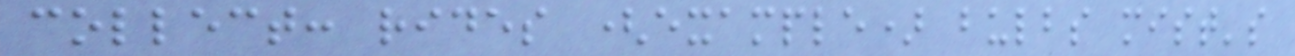collect: rides (example) bulbs mist's
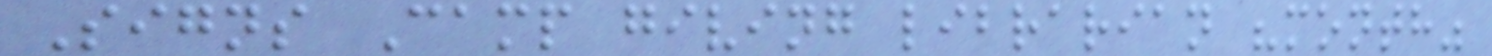Signs Camp giving librarian "month"
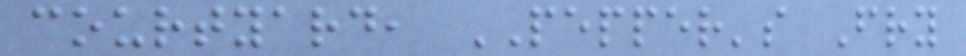courtyard, PEPPER's Fry
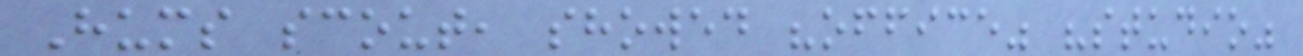Hums scout, showed "office" "studio"
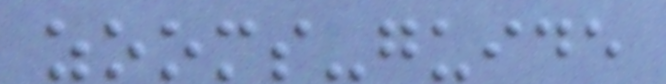zooms-guide
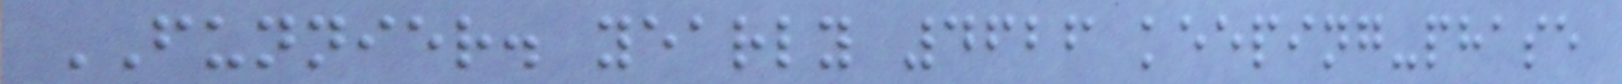FUNNIER. yearly 4626 keeping-phase
